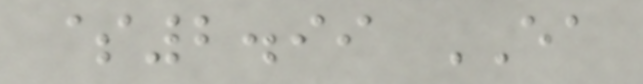$2.99 EA
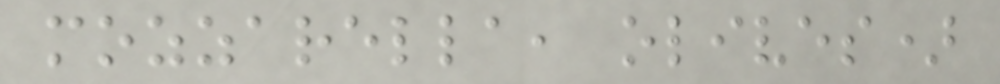mozzarella, olives)
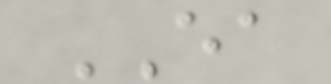EA
